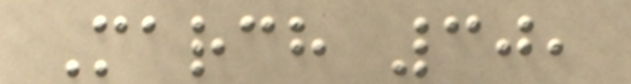March 30,
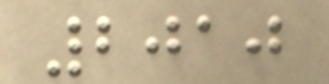2010
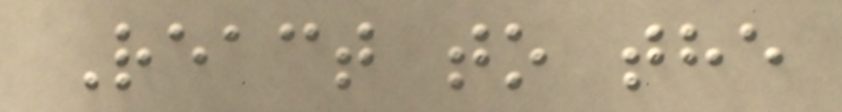React to the
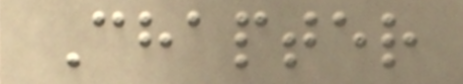Chapter
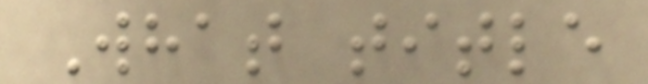What title
